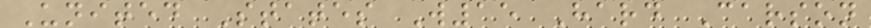United States W15 Hard Carson
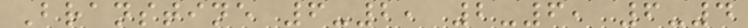Branstine 6-2, 2-6, 6-4
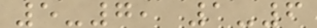5-7, 1-6
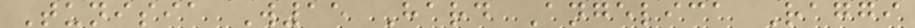Tunisia W15 Hard Angelica Raggi
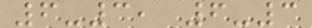6-3, 6-3
